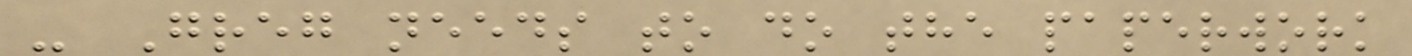- Greg needs to do the paperwork
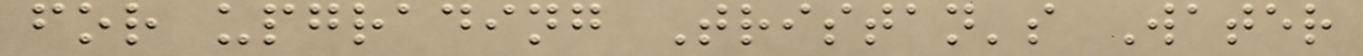for upgrading Tristan's Water
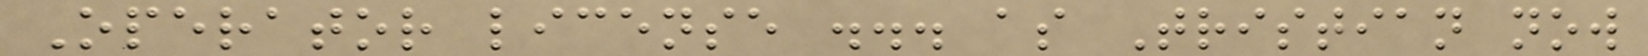Operator license ... as Tristian now
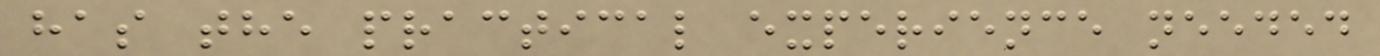has the practical experience needed
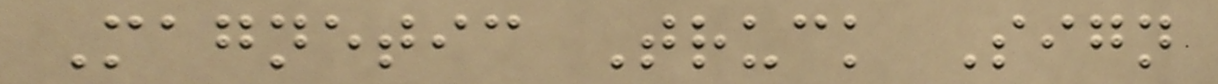Magnetic Truck Sign
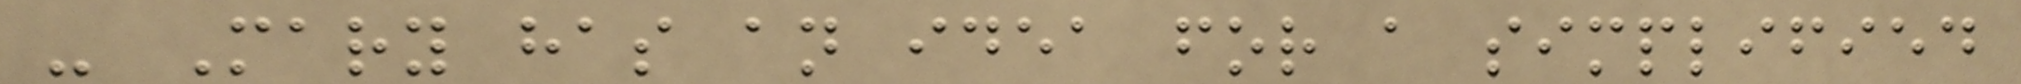- Mary has an idea for a simplified
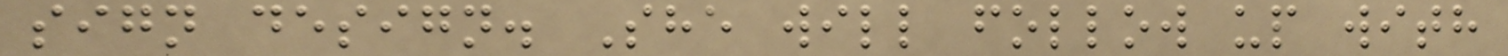sign design. She will follow up with
